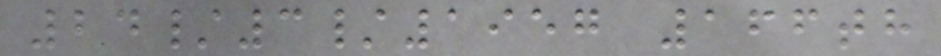24/3/1957 166th
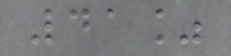41%
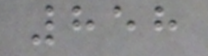858
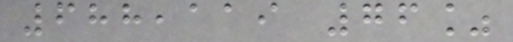688,119 76%
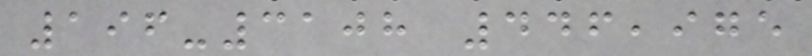196-3108 446,975
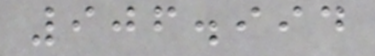906.994
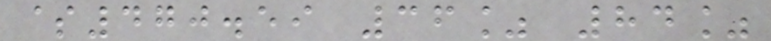$470.59 36% 84%
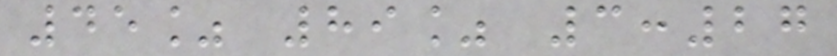45% 89% 3:27
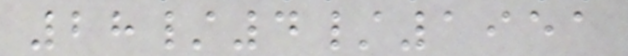28/4/1951
